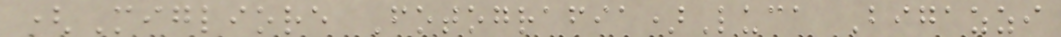(Migliore Fotografia)Luca Bigazzi
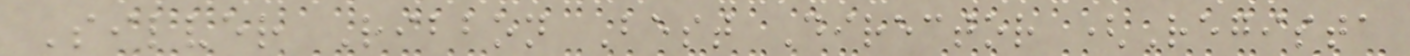Silver Ribbon Best Director (Regista
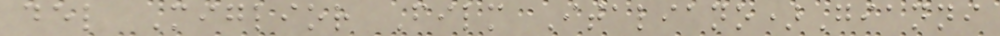del Miglior Film Italiano)Gianni
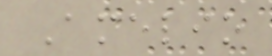Amelio
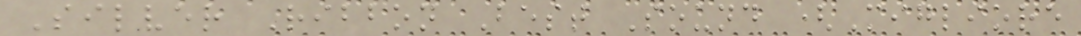Silver Ribbon Best Sound (Migliore
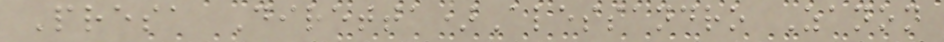Presa Diretta)Alessandro Zanon
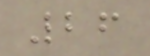26
